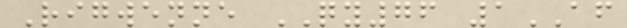Rigwenne QY76 1AF
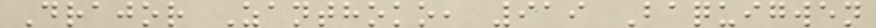Drajor Zanthoko, 919 Baquigwen
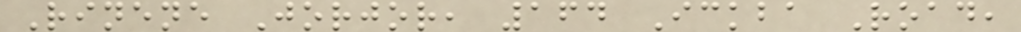Rinene Jorjor, 164 Ickba Road,
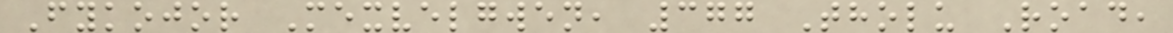Fykojor Mexvelgwen, 377 Tholu Road,
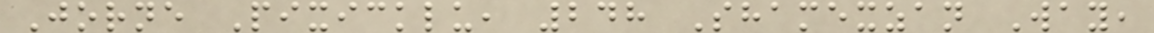Jorne Pixicklu, 248 Shamexzan Way,
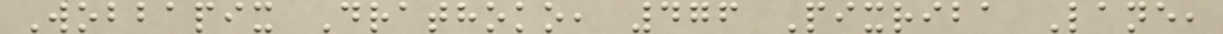Wobbapix Drathoko, 476 Pixriba Lane,
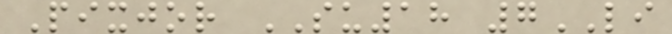Pixjor SU18 7LI
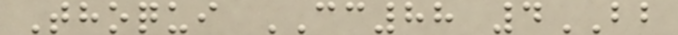Thoqui CC88 4BB
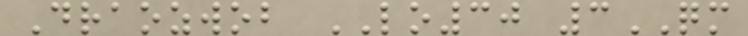Draozwob LO30 3QM
